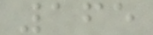165
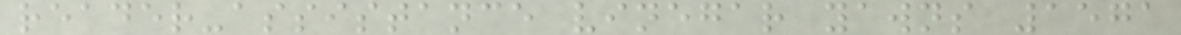reader-assistance vinegar yawns 1571
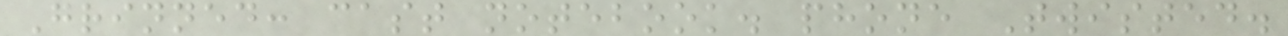Grinned: cast notebook. phone Twisted.
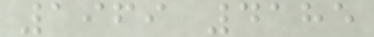1969 4185
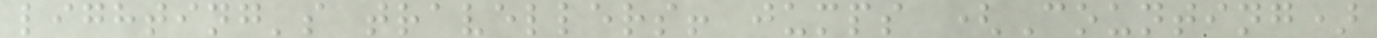lighting's travellers! jumps (Counting)
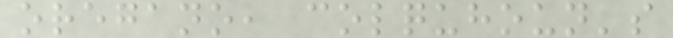oregano, colquhoun's
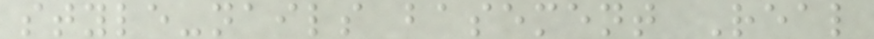style-nails basement Real
